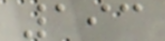193
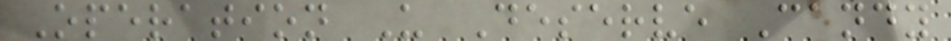Operation U Deserve Candy
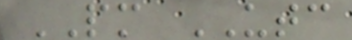PM UTC
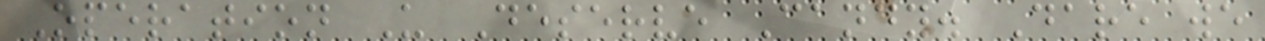Operation U Deserve Candy. Dare we
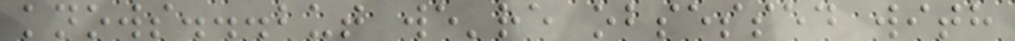knows...but we're obsessed with
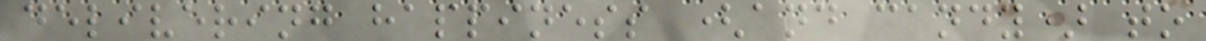delivering happiness (and candy) to
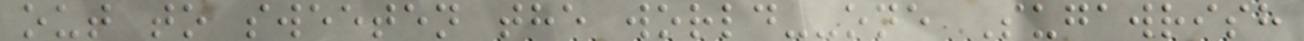out to sweeten the world--one Sugawrish
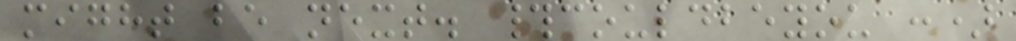might be next. #couldbeyou :)
